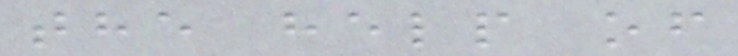the help of
